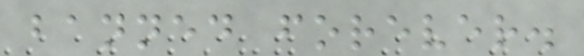banned forever.
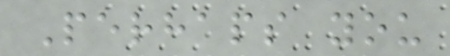Perhaps you
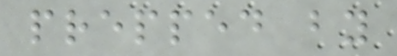prepped by
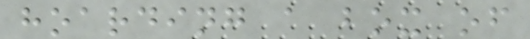hoarding a box of
